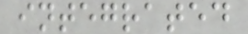integrated
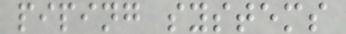piping systems
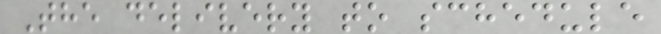The delivery to schedule
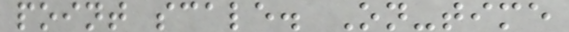point scale. On-time
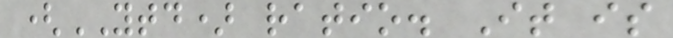(YTD) ratio. It is
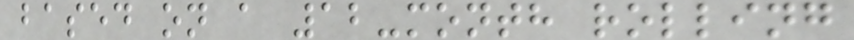based on a 12-month rolling
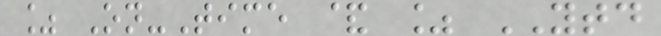% On-Time & % YTD
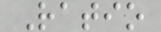Ratio
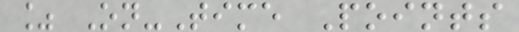% On-Time Points
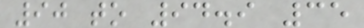90 to 94.9 35
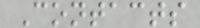Contacts
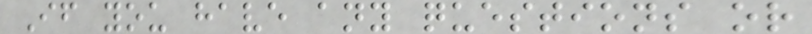If you have any questions or
